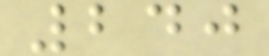240
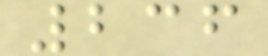236
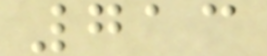713
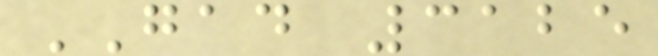GAD 3125
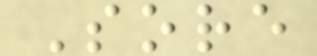Sore
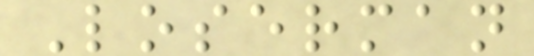Loserman
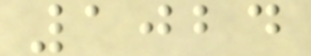1024
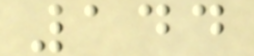144
